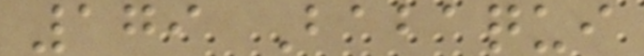179 Babaqui
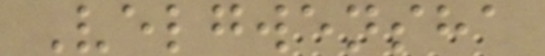Velgwensha
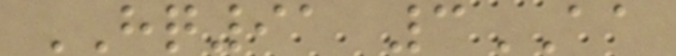HQ91 3AA
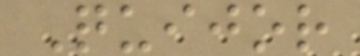Quijor
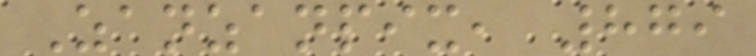Zanzanpix, 879
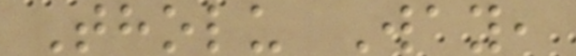Tholu Way,
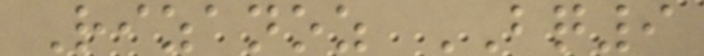Rizanoz BQ9
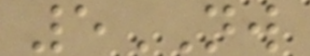5NW
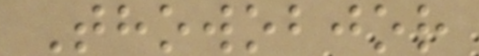Thowobjor
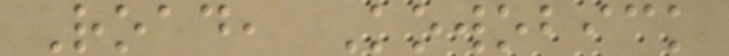Road, Kowobick
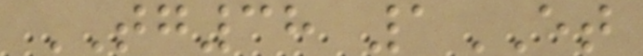TG38 1ET
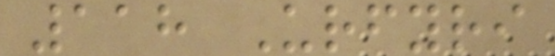118 Urfyri
